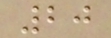20
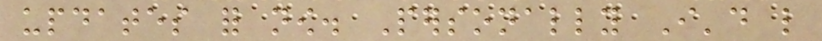updates for now. Personally I'd like
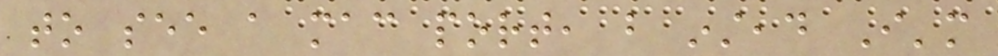to see a mac port, but instead I'm
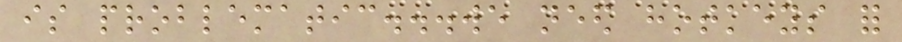is problematic...we need hotkeys for
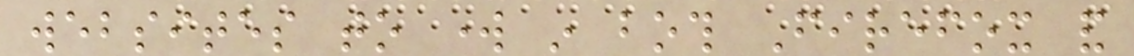websites to work in both Firefox and
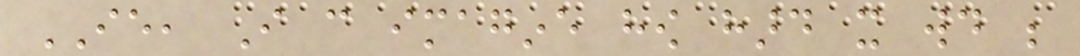IE, I can imagine how hard it would be
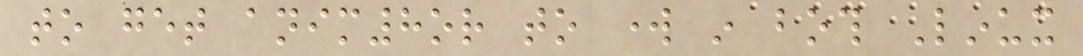to get anim8or to work in both Linux
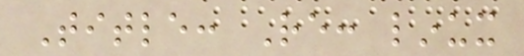Title: Re: linux
